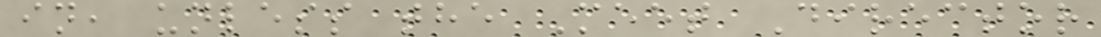in, unless the Meet Director
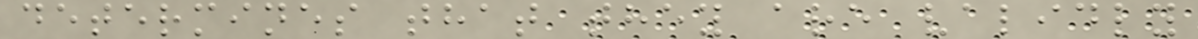determines that they are validly
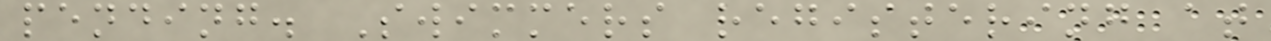pending. Swimmers registering at
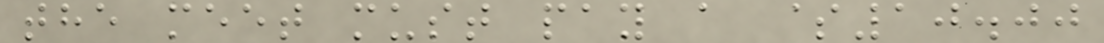the meet must pay a $10.00
